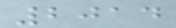2014
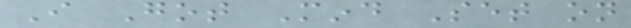I Got Mind Set on
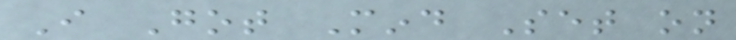I Got Mind Set on
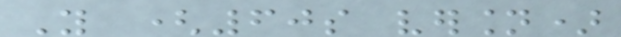You (60s version)
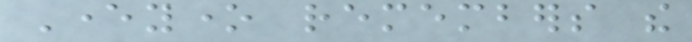Everyone remembers the
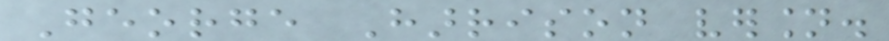George Harrison version.
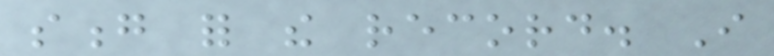song for the record. I
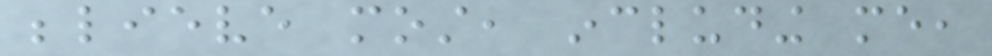believe most, including me,
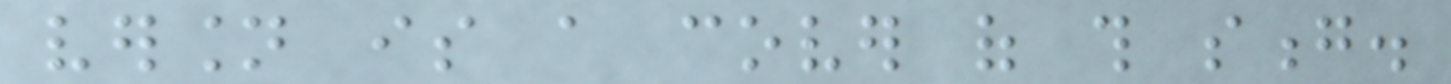version is a cover of this song.
